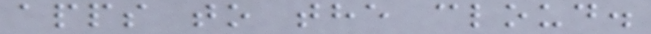apps to the cloud.
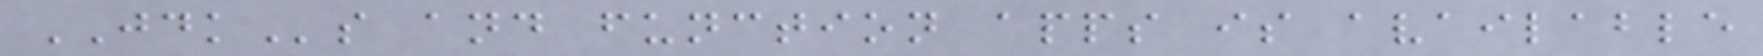JDKs and function apps is available
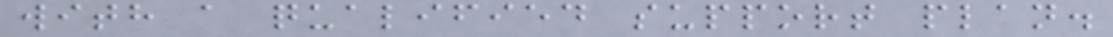with a qualified support plan.
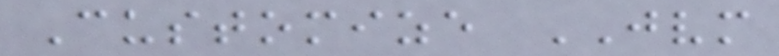Customize JVM
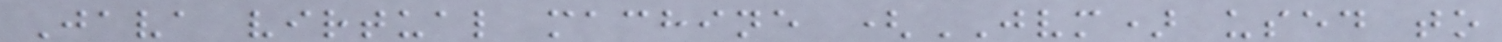Java virtual machine (JVM) used to
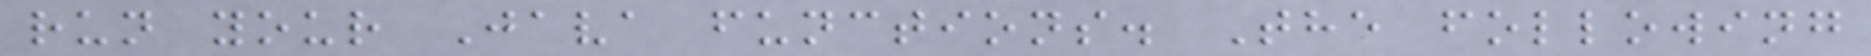run your Java functions. The following
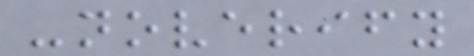-noverify
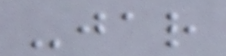-jar
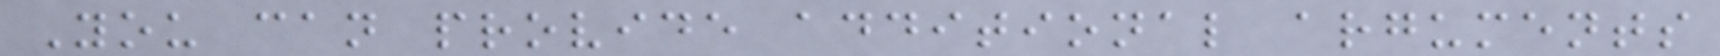You can provide additional arguments
